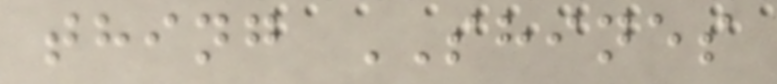thing SHINES
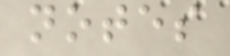notes
